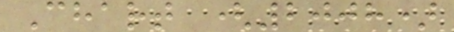Chart (2008)
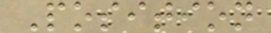Position
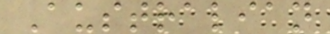Australian
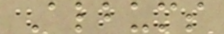Albums
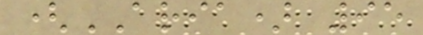(ARIA) 95
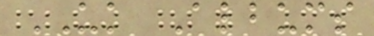UK Albums
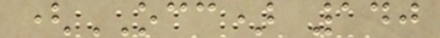(OCC) 140
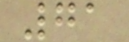71
